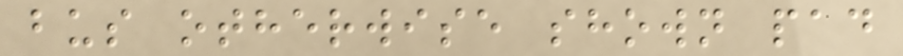bus otherwise shown pad
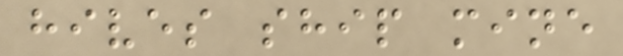hives ship mine
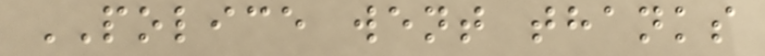POLICE went thanks
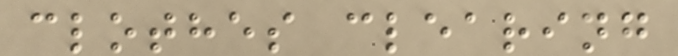clothes clearing
